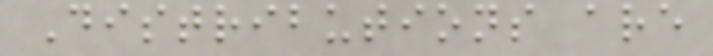Distributions are
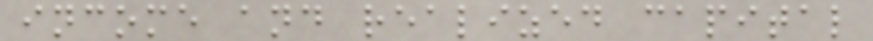income and realized capital
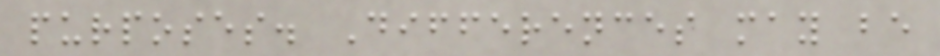purposes. Differences may be
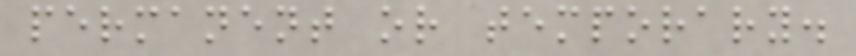permanent or temporary.
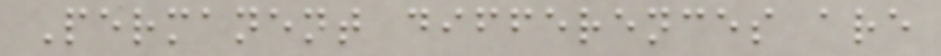Permanent differences are
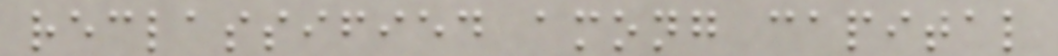reclassified among capital
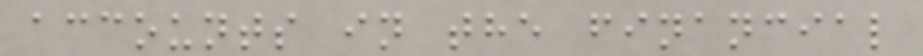accounts in the financial
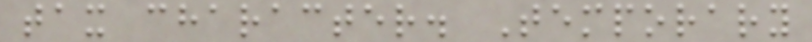tax character. Temporary
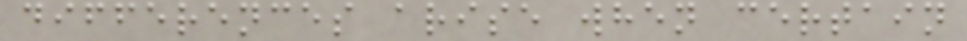differences arise when certain
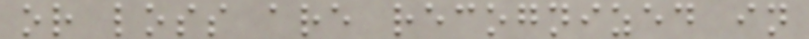or loss are recognized in
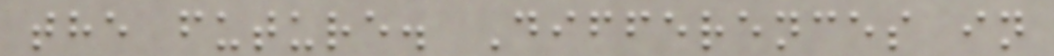the future. Differences in
